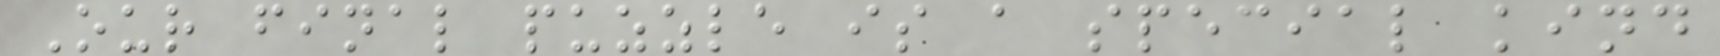Our final puzzle is a special kind
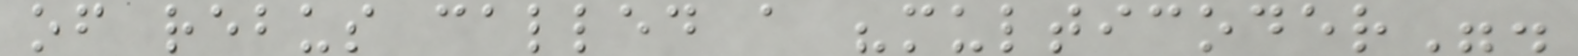of rebus called a "multicoder".
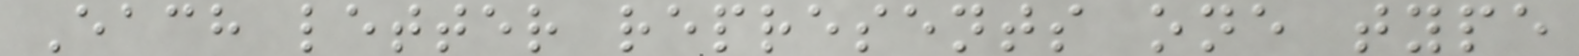Each letter represents one type
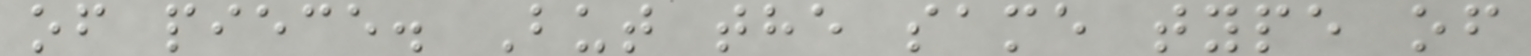of piece. But the same type of
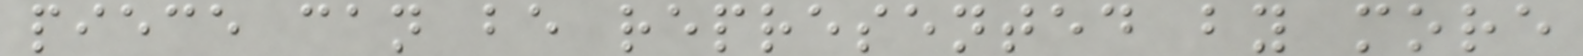piece can be represented by more
